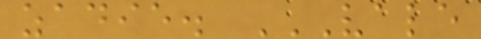zadie. VALE
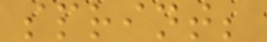sprint;
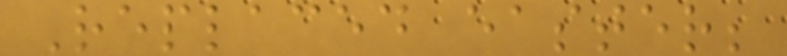Replaced easter;
